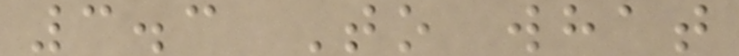3.3 To what
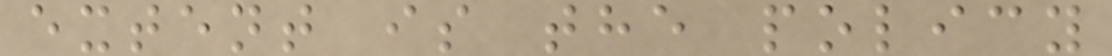extent is the policy
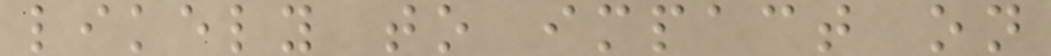likely to impact on
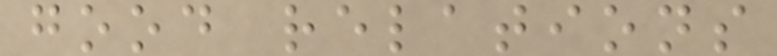good relations
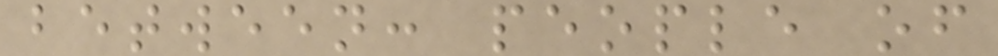between: people of
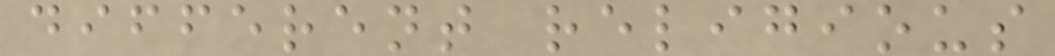different religious
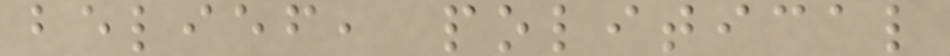belief, political
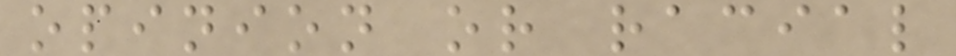opinion or racial
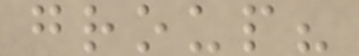group?
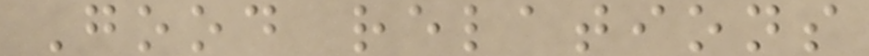Good relations
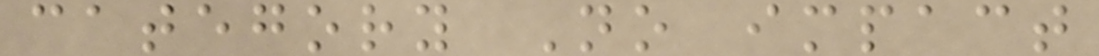category No impact
